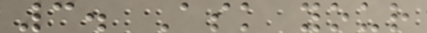3. Ask your
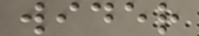wider
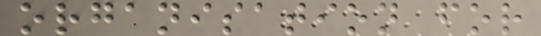organisation for
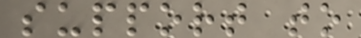support to
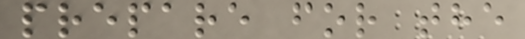prepare for the
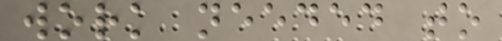work needed to
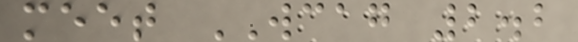meet WCAG 2.2
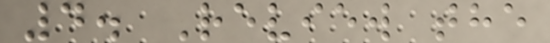4. Review the
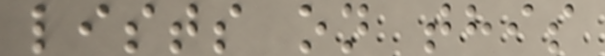lists on this
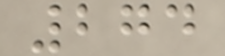274
